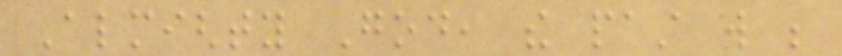Almighty God, the past will be
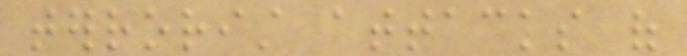terrorist attacks of
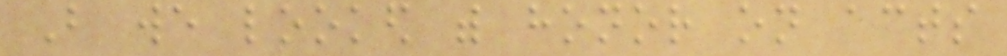But we looked with honor on acts
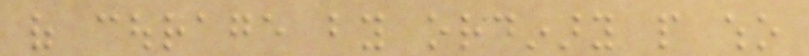of courage by ordinary people who
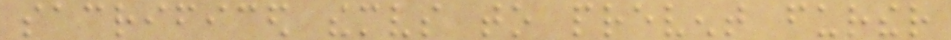sacrificed themselves to prevent further
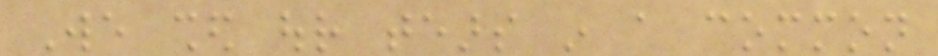We shed our tears in a common
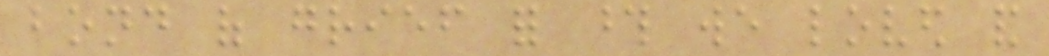bond of grief for those we loved and
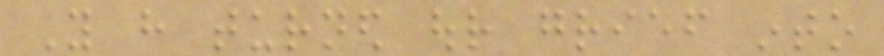You have turned our grief into
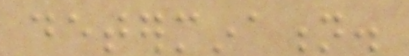determination.
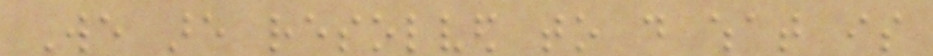We are resolved to do what is
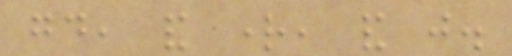good, and right, and just.
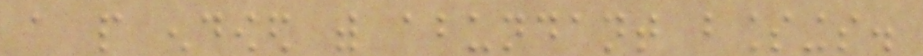a people endowed with abundant blessings.
